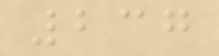237
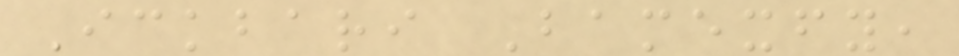Ickbari Bamexfy,
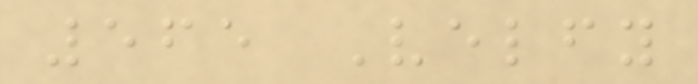565 Velfy
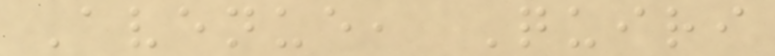Avenue, Quiri
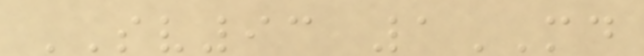SV93 1MD
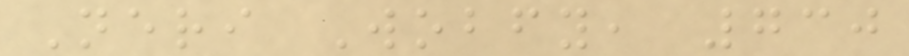Neri Wobfy, 730
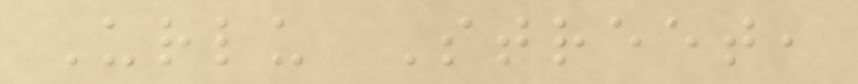Urlu Street,
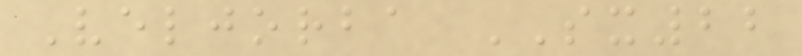Veljorba SX22
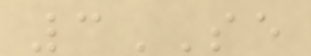3SE
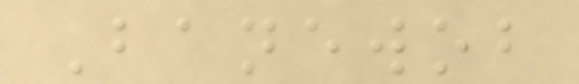Banewob
